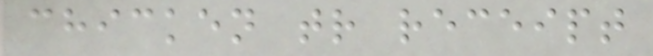chicken tr receipt
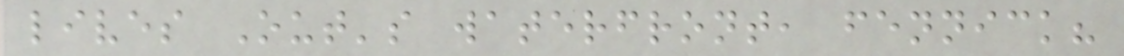lives Out's waterfront, fennick?
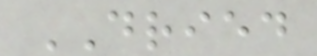DRIED
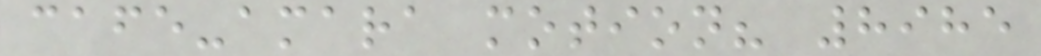cafe-amara motion? 8985
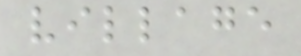village
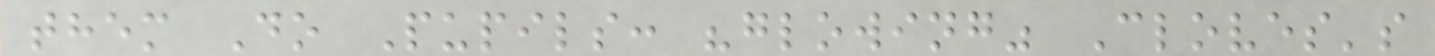them Do Pupils: "glowing" Cloves's
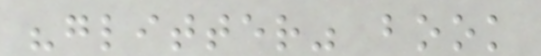"glitter" book
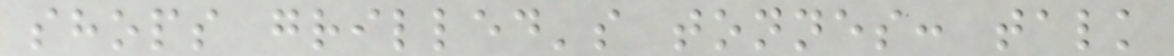shops grilled's tonnes: talk
